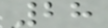28
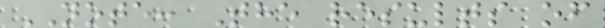NOTE: The results of
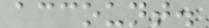account.
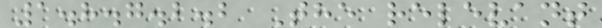1.8.7.2.2 The relevant
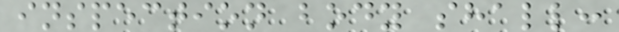inspection body shall:
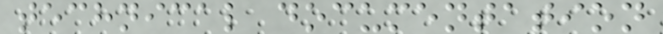technical documentation
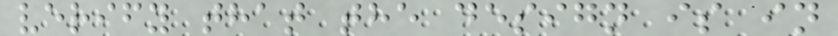verify that the design is in
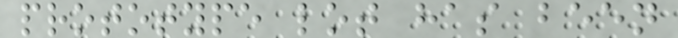prototype lot has been
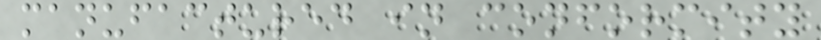manufactured in conformity
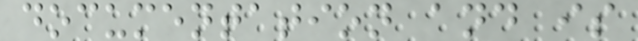documentation and is
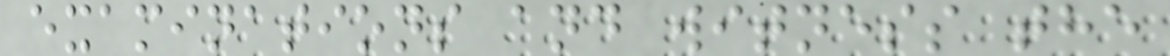examinations and witness the
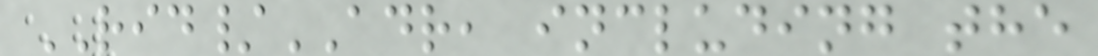RID/ADR, including the
